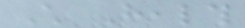Child Health
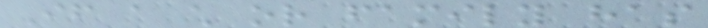If a child or family has
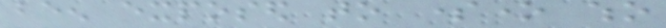been exposed to someone who
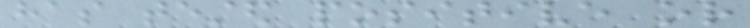has tested positive or
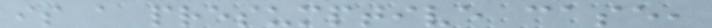is a presumptive case,
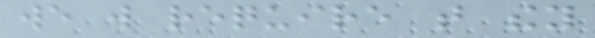we will require that they
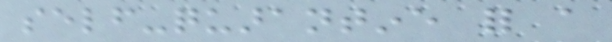self-quarantine for a
